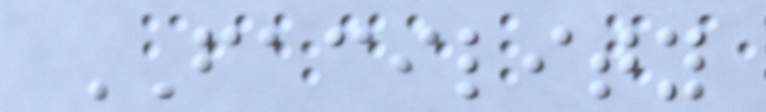FACILITY
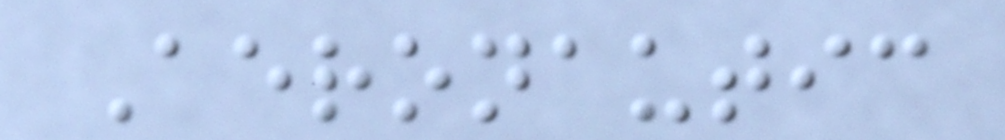Aeronautic
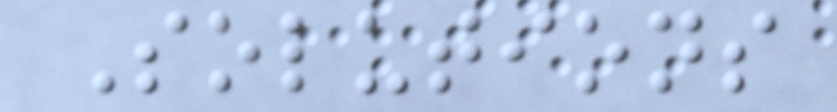Solutions
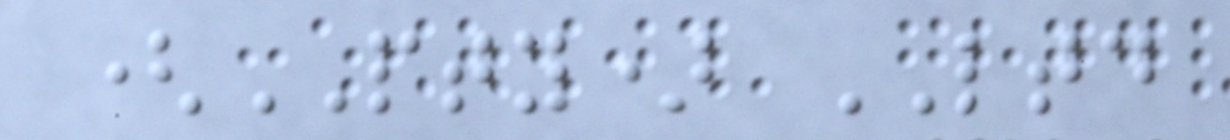(PTY) LTD
